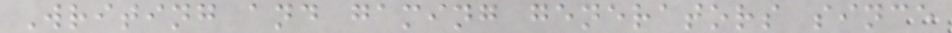Writing and gaming generators since
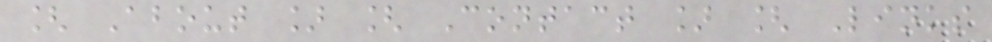[ About ] [ Contact ] [ Links
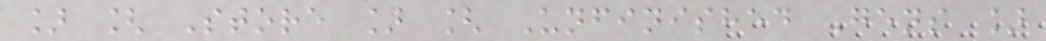] [ Store ] [ Unfinished Gens ]
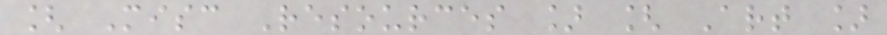[ Misc Resources ] [ Art ]
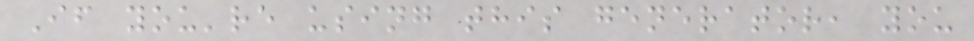If you're using this generator, you
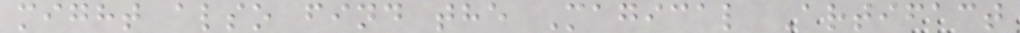might also find the Magical Artifact
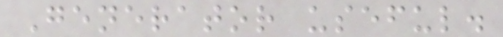Generator useful.
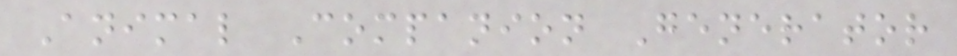Animal Companion Generator
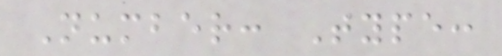Number: Type:
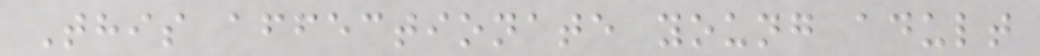This affectionate young adult
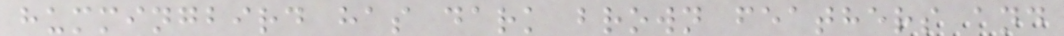hummingbird has dark brown feathers and
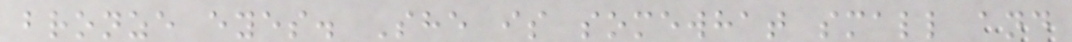bronze eyes. She is somewhat small and
